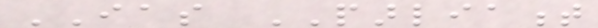IAS PARLIAMENT
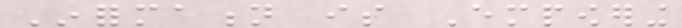Information is Empowering
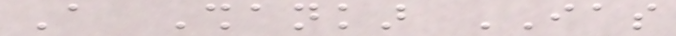A Shankar IAS
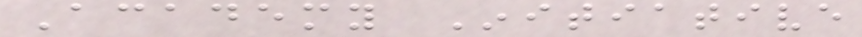Academy Initiative
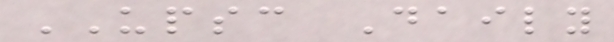UPSC Daily
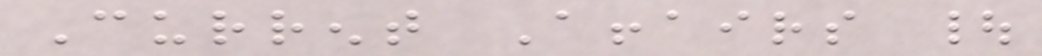Current Affairs |
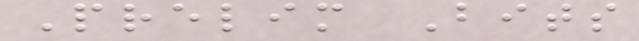Prelim Bits
